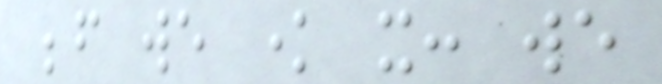before we know it: we
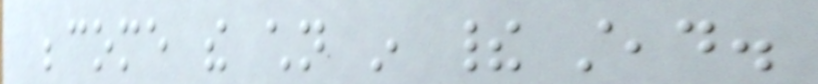become the children in their stead.
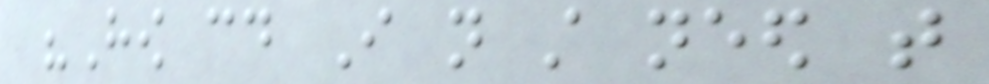"How could I not still need that
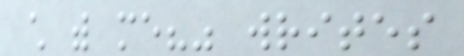child with me?" writes
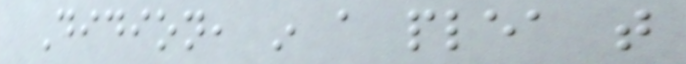Didion, in a plea that
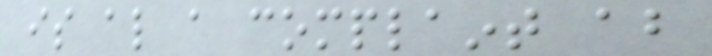is also a complaint about
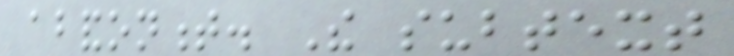abandonment. The subtext
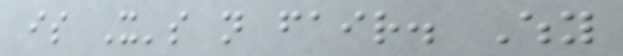is It's not fair. Why
